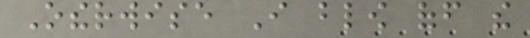Otherwise I blow off the
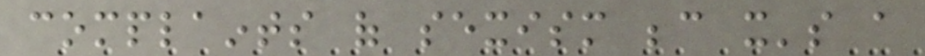complaints of sexism because it's a
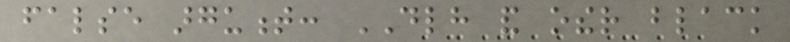false argument: DLH and other black
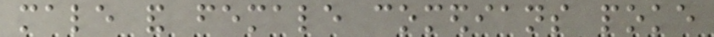male and female comedians poke
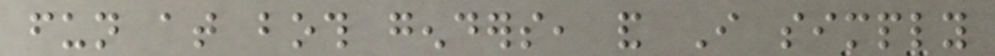fun at both genders, and I simply
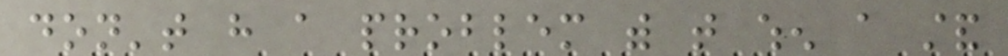don't have a problem with that when a stand
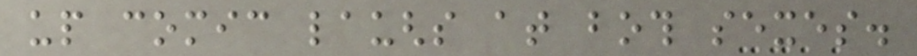up comic laughs at both sexes.
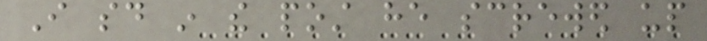I said in the post he screwed up
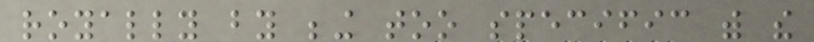royally by being too specific with the
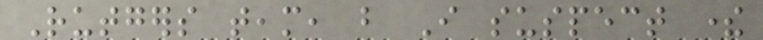Rutgers team, but I suspect there
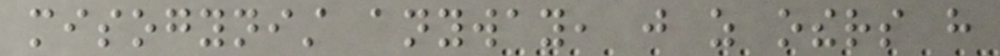misogynist anyway, just as others have
